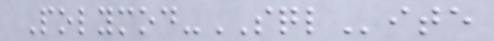Polymod-SQLite
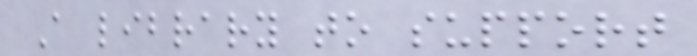A library to support
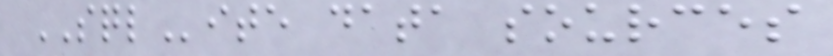SQLite data sources
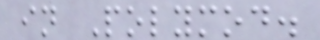in Polymod.
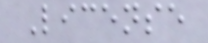License
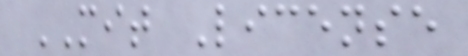MIT License
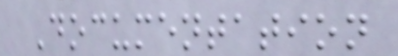Documentation
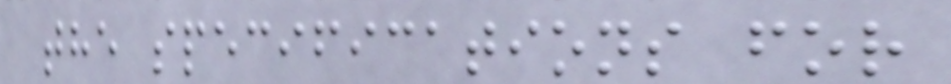the specifications for
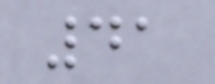41
